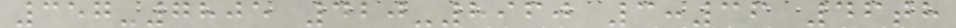357-7805 420-8960 3:36 46th
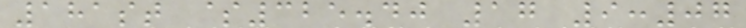181st $325.40 17 9:07
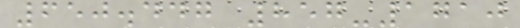650.447 857-1710
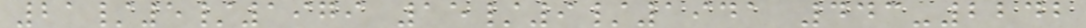21/5/1979 15/9/1941 443-2242
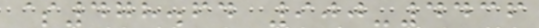$478.64 900-4436
